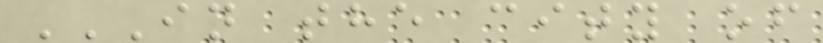IN THE CITY OF
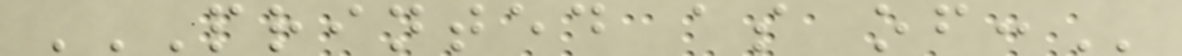PRINTED AS OF:
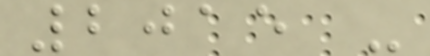2015 -
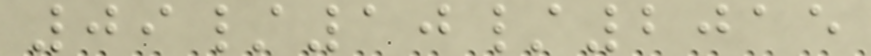09/10/2015
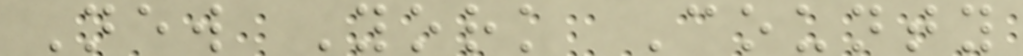New York County
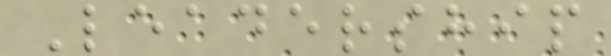Leadership
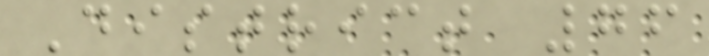District 76
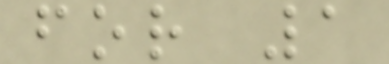for 1
